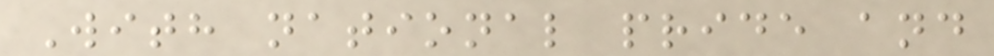With national pride and
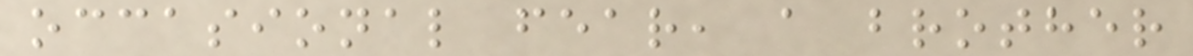occasional fear, a brother
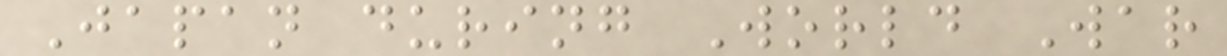Japan during World War
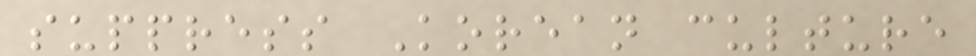suppress Korean culture
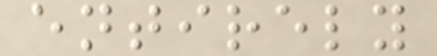entirely
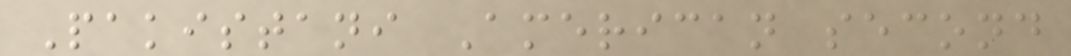Pakistani American second
